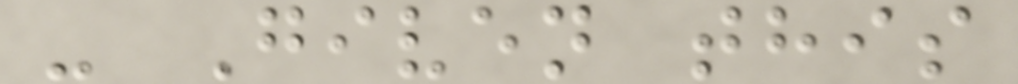- Given this
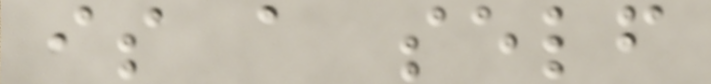is a self
